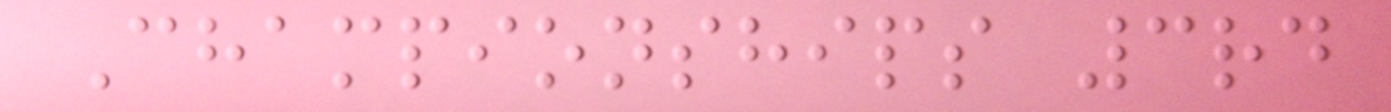Championships 3rd
